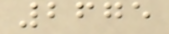2675
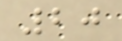20
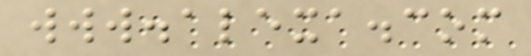www.alexa.com
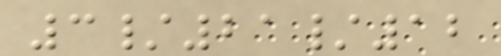3/21/12
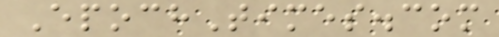EpochTimes.com
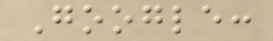Google:
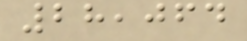28,064
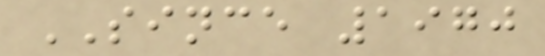SINCE 1970
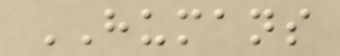HUMANS
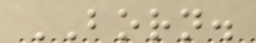BORN.
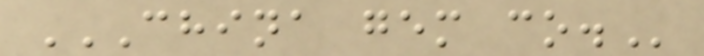CHINA GEM CO.
